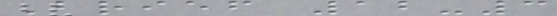Brief 12-3
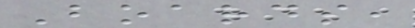Boards,
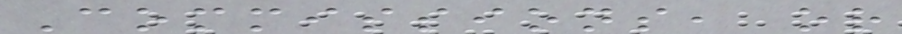Commissions, or
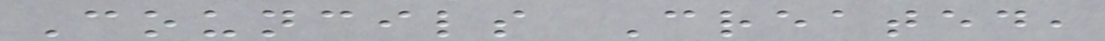Councils Created,
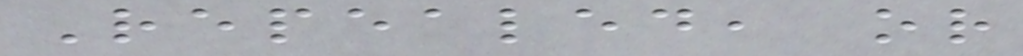Repealed, or
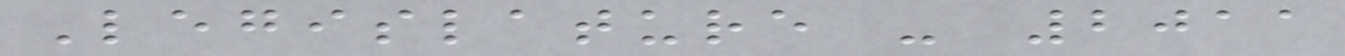Legislature - 2011
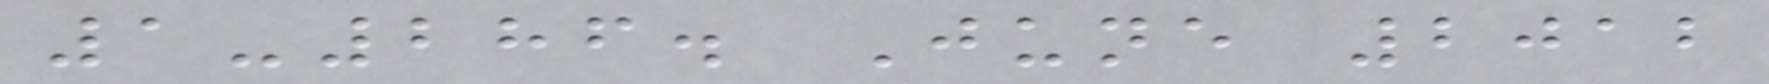1-286. June 2012
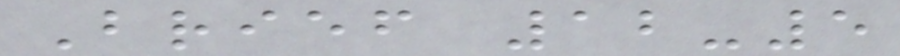Brief 12-5
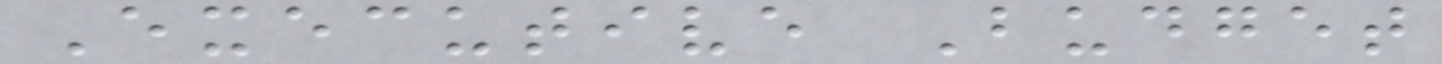Executive Budget
